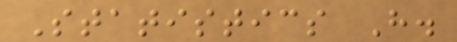Statistics H.
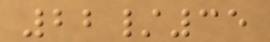22/35
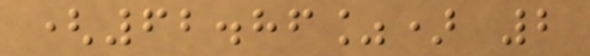(62.86%) 2
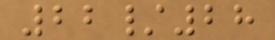22/28
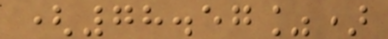(78.57%)
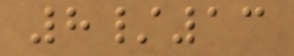8/13
